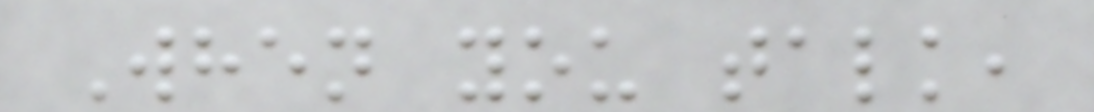When you talk,
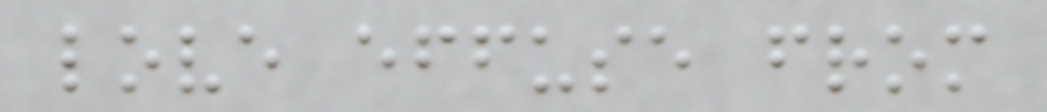love effuse from
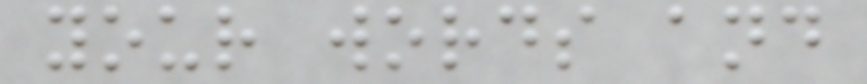your words and
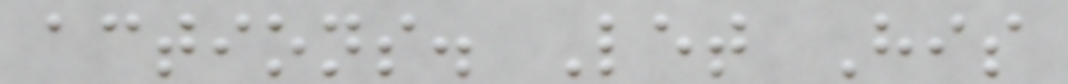actions. Let His
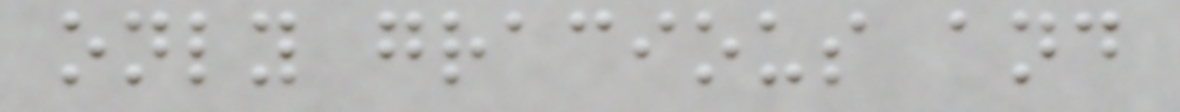only gracious and
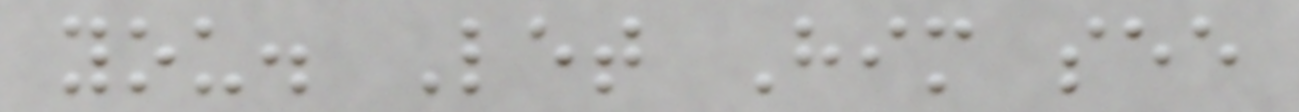you. Let Him see
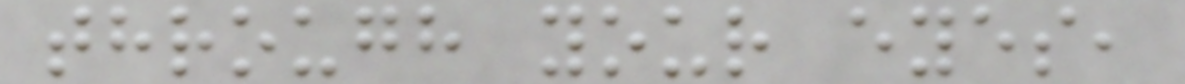through your eyes,
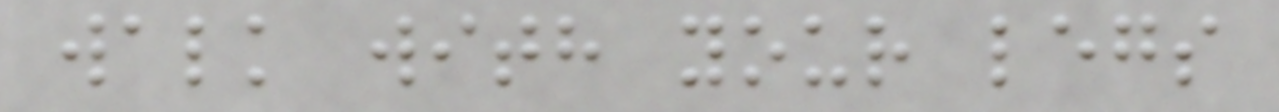walk with your legs
